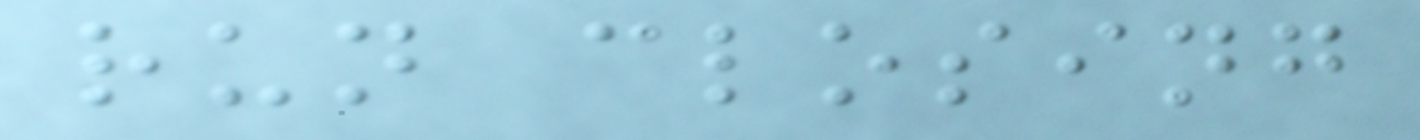run closing
